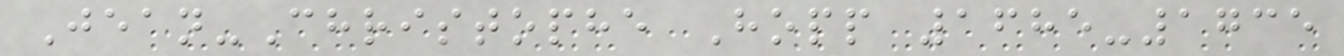Jean-Christophe Hopp 1685-1735
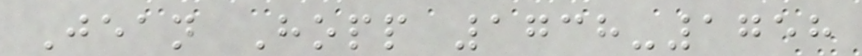Jean Hopp 1738-1758
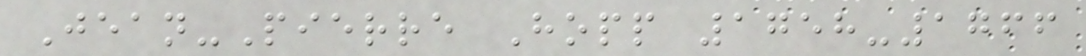Jean-Pierre Hopp 1758-1766
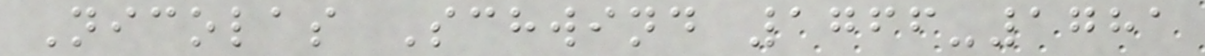Nicolas Schwind 1766-1781
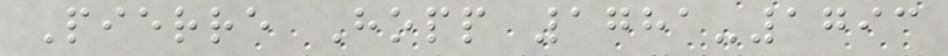Pierre Hopp 1781-1793
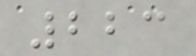223
